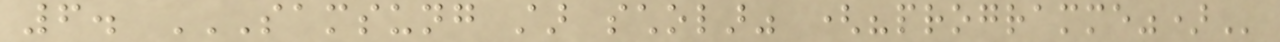6. SAMSUNG STAR SCHOLAR" ("PROGRAMME")
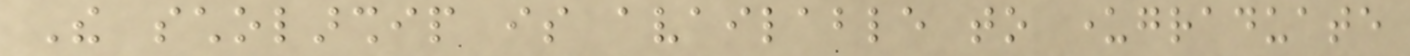The scholarship is available to undergraduate
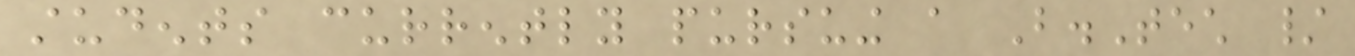students currently pursuing a B.Tech /
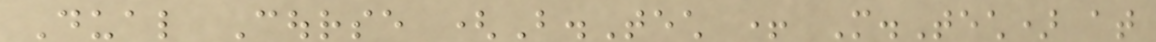Dual Course (B.Tech + M.Tech) at
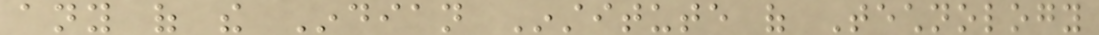any of the Indian Institute of Technology
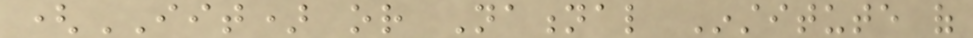(IIT) or National Institute of
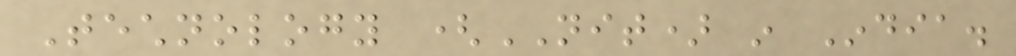Technology (NIT) in India.
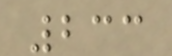233
